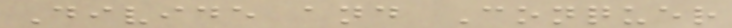Divide and Conquer
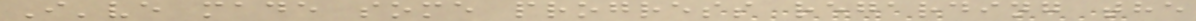I've made some progress regarding the
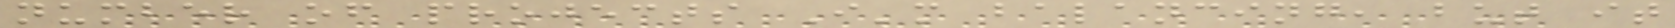number of projects I'm balancing, but it
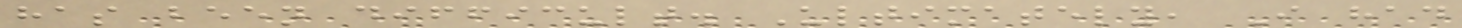has been difficult. Ultimately, I had
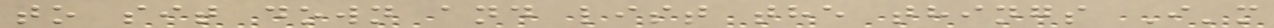to sit down and list the things I'm
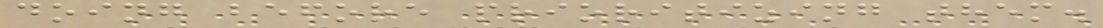doing before prioritizing them.
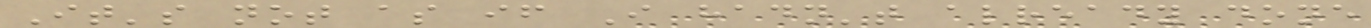It's not as if I hadn't already done
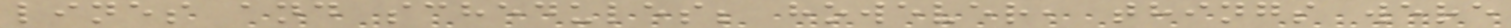lines and schedules; however, things were
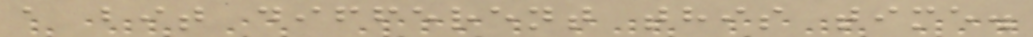a bit different this time.
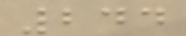244
